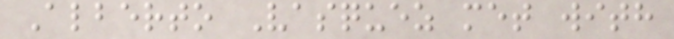Alberto Vasquez met with
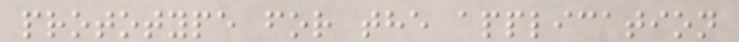prototype for the application
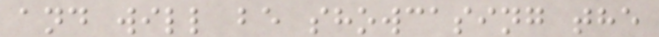and will be showcasing the
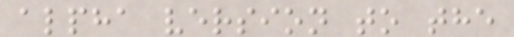alpha version to the
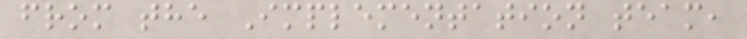from the Implementation team,
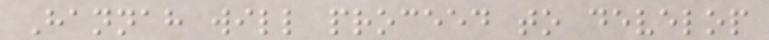Hannah will proceed to develop
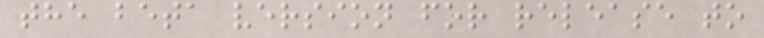the beta version for release to
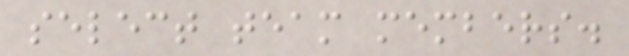select team members.
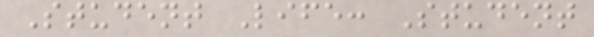Student Life: Student
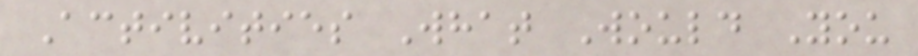Activities What Would You
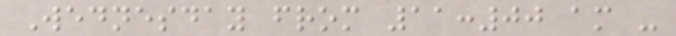Wednesday from 11:00 am -
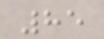85
